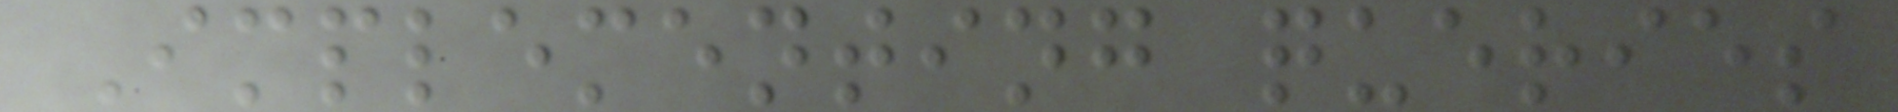Implementing queries
